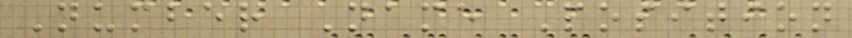Number Name Position
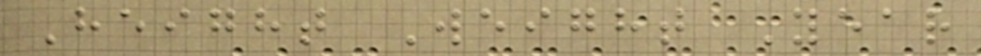Height Weight Year
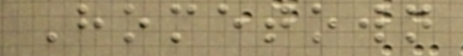Hometown
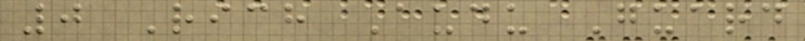0 Rich Audu Guard
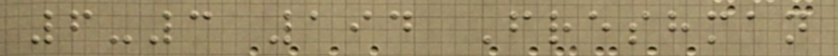6-3 194 Freshman
